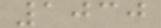1030
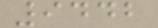9442
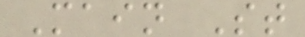Main St
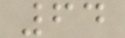64
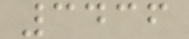3436
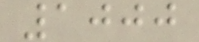1000
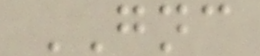GNC
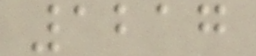1217
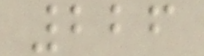226
